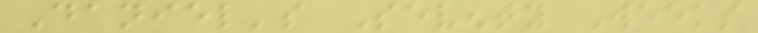Daniel's Seventy Weeks
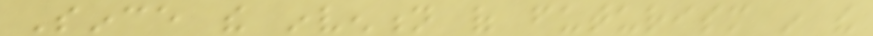Since the invention of futurism in the
